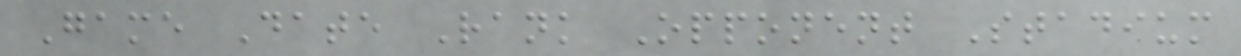Game Date Rank Opponent Stadium
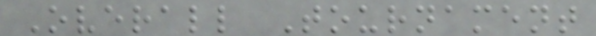Overall Tournament
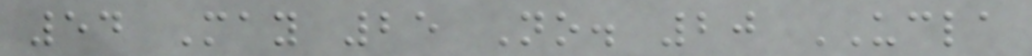54 May 25 No. 20 UCLA
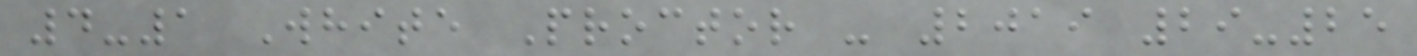4-1 White Proctor - 2019 29-25
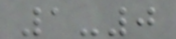1-0
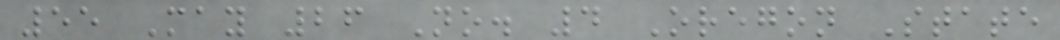55 May 26 No. 4 Oregon State
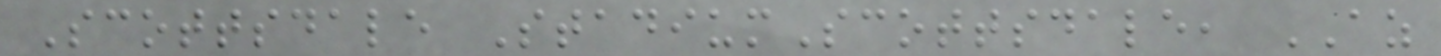Scottsdale StadiumScottsdale, AZ
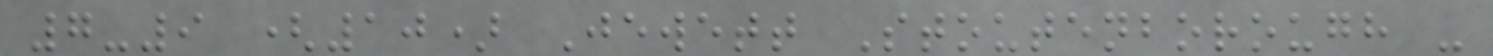7-9 (10) Jewett Stoutenborough -
